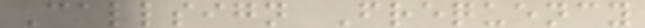Callsign Frequency
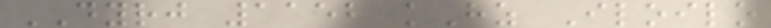DYRJ 1152 kHz Iloilo
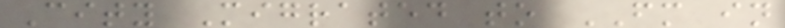City Migrated to FM in
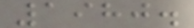1980.
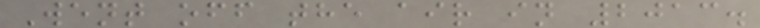Went off the air in 2013.
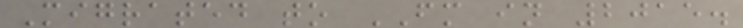Migrated to FM in 2015.
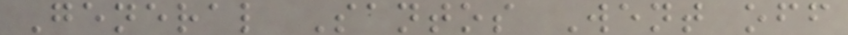General Santos Went off
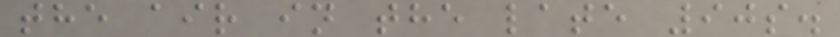the air in the late 90s.
